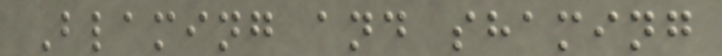Blaming and shaming
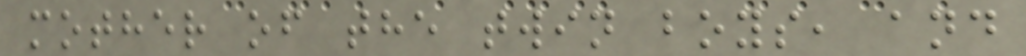mother of the twin boys, and
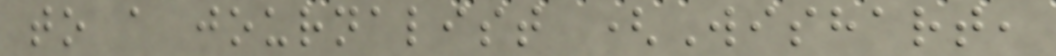to a journalist (Wishart,
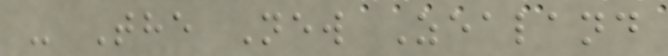- The New Zealand
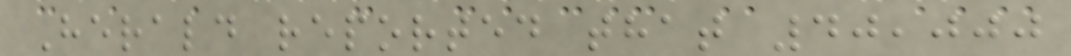Herald reported that 40,000
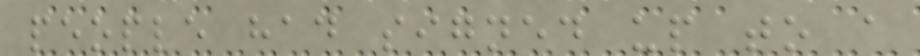people had signed up to a
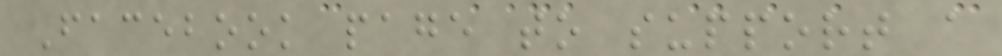Facebook page to support a
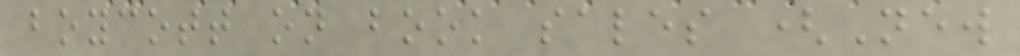boycott on book sales (New
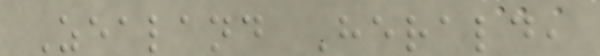Zealand Herald,
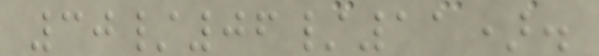30/06/11).
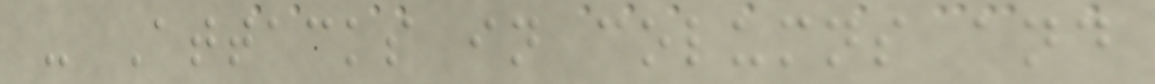- Attacks in columns and
